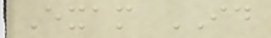Exam ID
